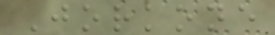Jorkone
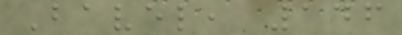Bavel, 146
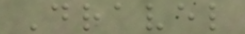Dravel
